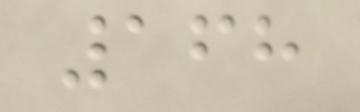168
